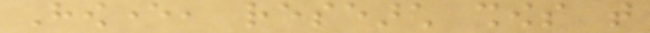However, research shows that
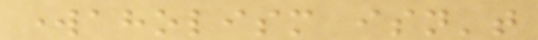workaholism isn't
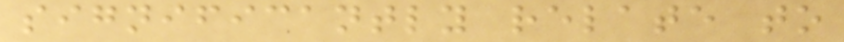significantly relate to
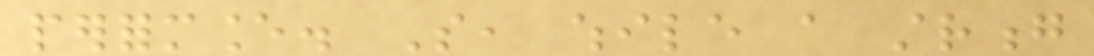performance. So, while a strong
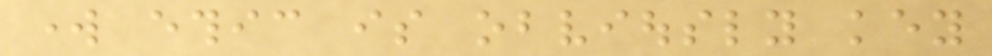work ethic is obviously key
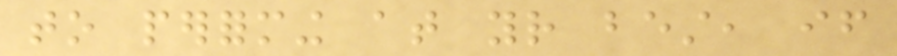to performing at your best, if
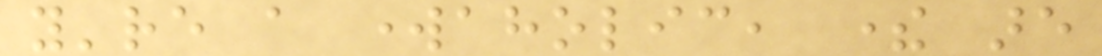you're a workaholic, there are
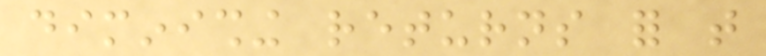diminishing returns for that
